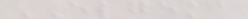ELGEKA
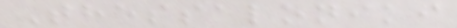Thessaloniki
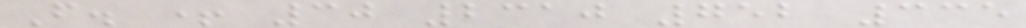F. + 30 2310 752 335
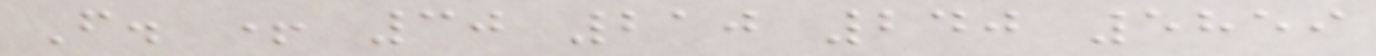F. + 30 210 240 5859
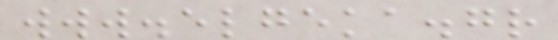www.elgeka.gr
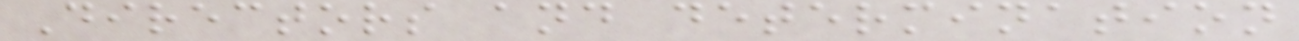Directors and determination
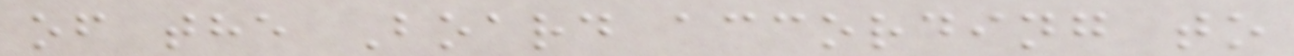of the Board according to
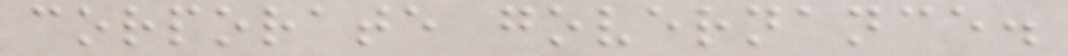corporate governance.
